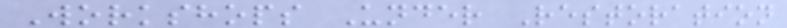Workshops Under Restoration
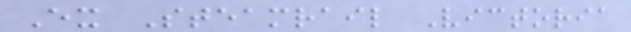Ex Steamrail Victoria
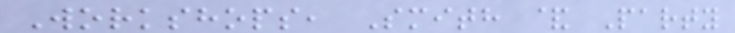Workshops, Smith & Party
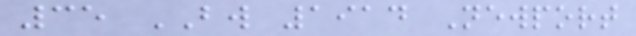35 BW 1914 Newport
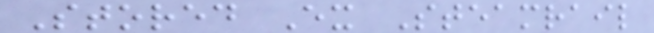Stored Ex Steamrail
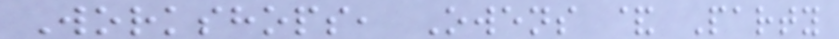Workshops, Owens & Party
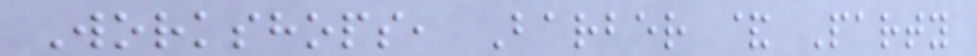Workshops, Barber & Party
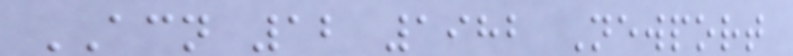ACN 12 1982 Newport
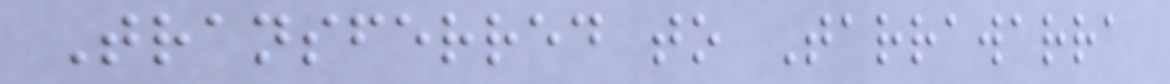Transferred to Tarrawarra
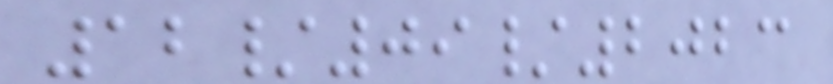12/09/2023
